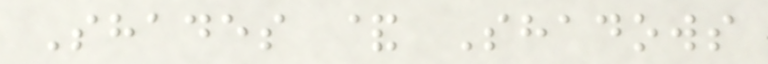Shades & Shadows
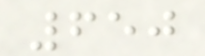650
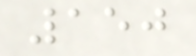150
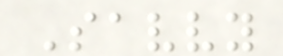Savvy
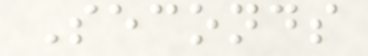Seconds
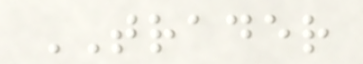TRADER
